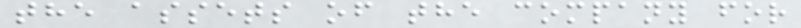the assets of the company for
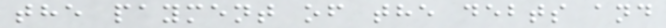the payment of the debts and
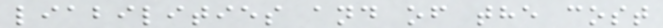liabilities and of the cost
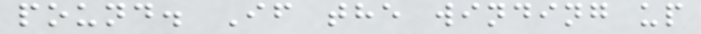pound. If the winding up
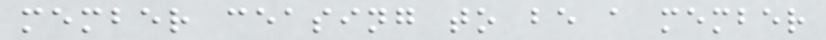member ceasing to be a member
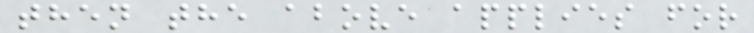then the above applies for
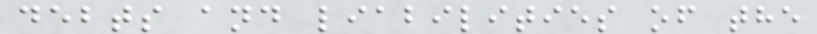debts and liabilities of the
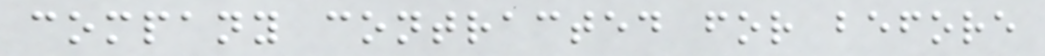company contracted for before
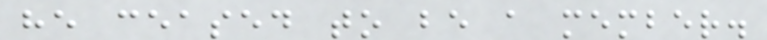he ceased to be a member.
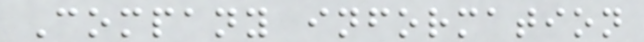Company information
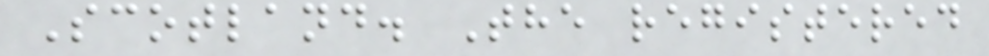Scotland. The registered
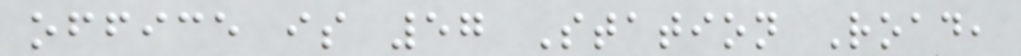office is 57 Station Road,
